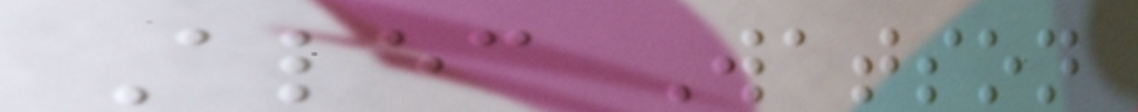Alec Watson
